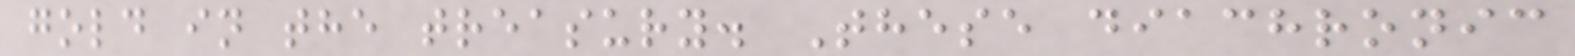gold in the treasury. These diachronic
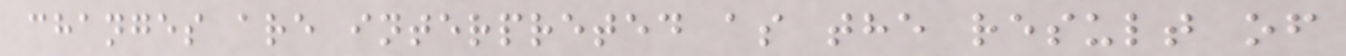changes are interpreted as the result of
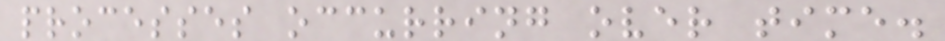processes occurring over time.
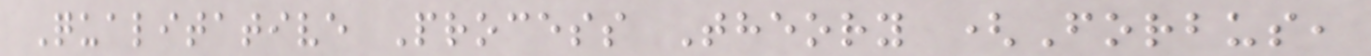Qualitative Process Theory (Forbus,
